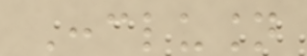Conclusion
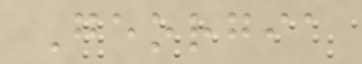Georgia
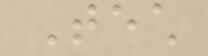Tech
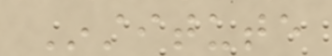Institute
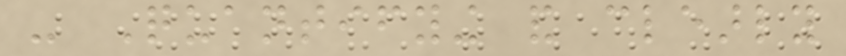- Quantifying and clearly
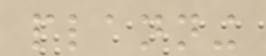planning
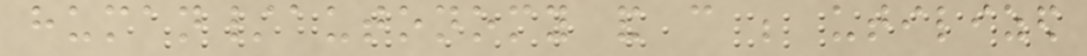human/autonomy and can be utilized
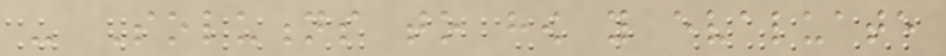- Solutions to how you evaluate
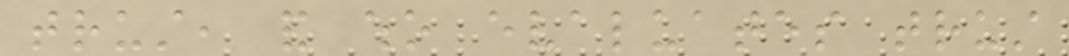trust, and who evaluates trust
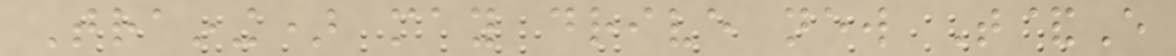Training) may drive new T&E
